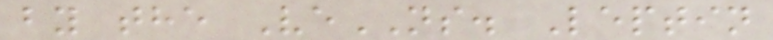by the VeNS. Leptin
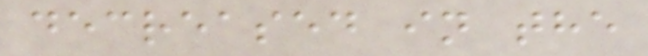decreased in the
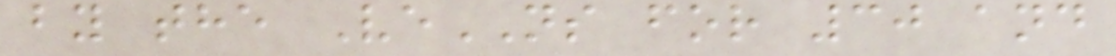by the VeNS for 30 and
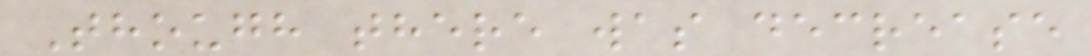Though there was decrease
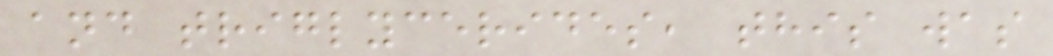and triglycerides, this was
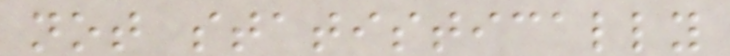not statistically
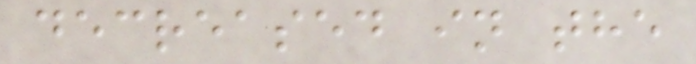decreased in the
